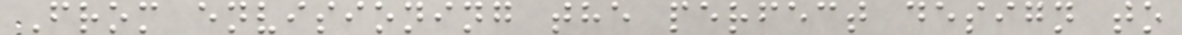From envisioning the perfect design to
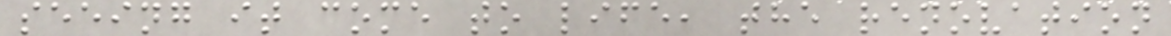seeing it come to life, the renovation
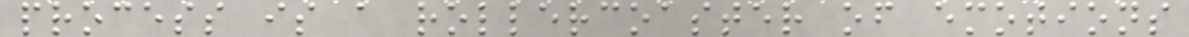process is a rollercoaster of emotions
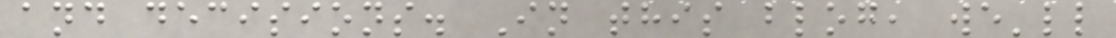and decisions. In this blog, we'll
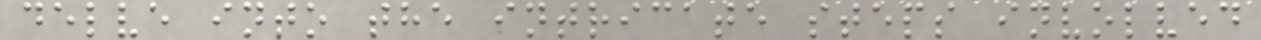delve into the intricate steps involved
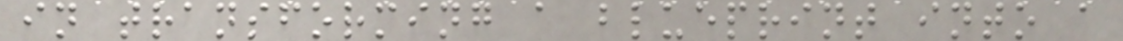in transforming a blueprint into a
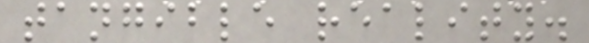tangible reality.
